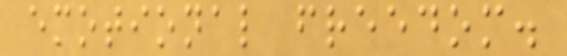emotional freedom.
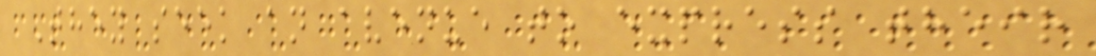They seek an avenue to express their
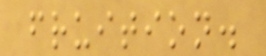fruition.
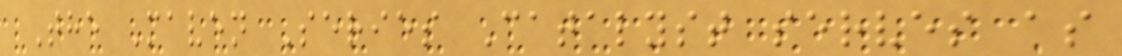The Maven Series Catalyst serves as
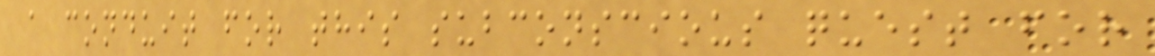a conduit for this subconscious quest for
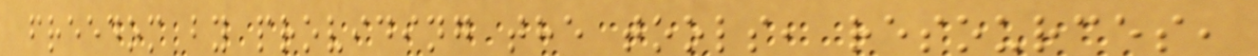freedom by providing the tools, resources,
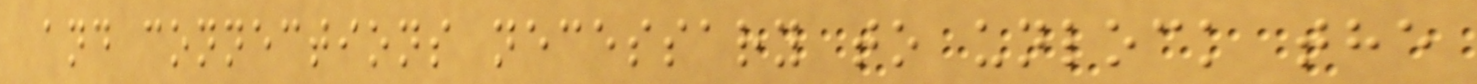and connections necessary to unlock the
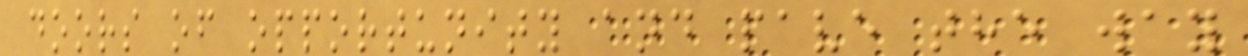doors of opportunity and pave the way
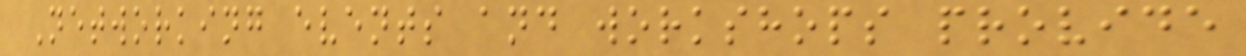Networking events and workshops provide
